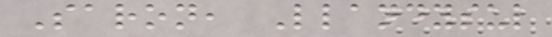Saron, Llandysul
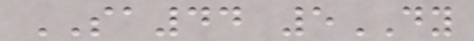SA44 5DY
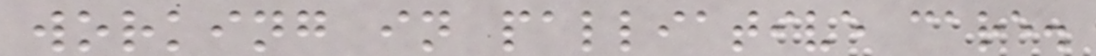working in palliative care.
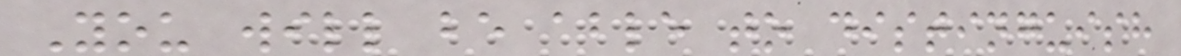You will be able to distinguish
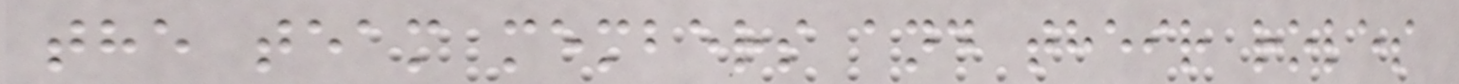the team members and their roles
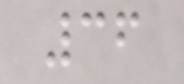36
